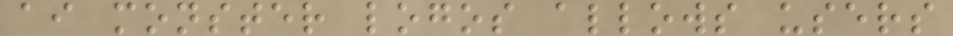ai monster logos allows users
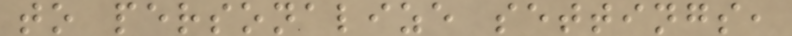to personalize settings,
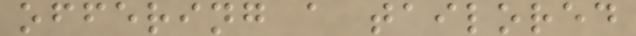offering a tailored
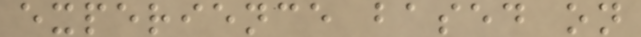experience based on
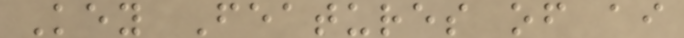Key Features of ai
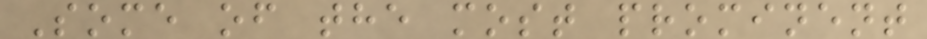Some of the most prominent
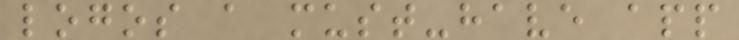logos a must-have app
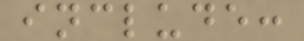include:
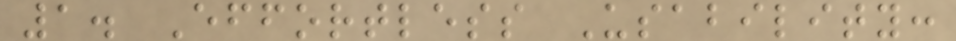1. Effortless Usability:
